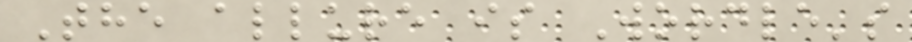The allure is Wordle's
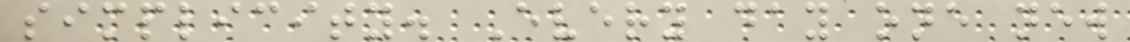simplicity. Every day one new
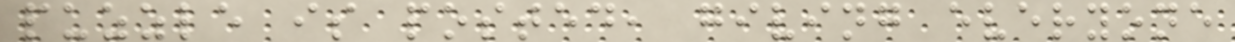puzzle is posted, giving everyone
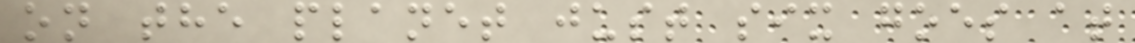on the planet just six goes at
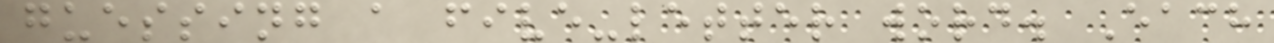guessing a five-letter word. Each
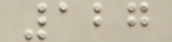127
